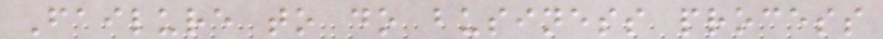Failure to do business process
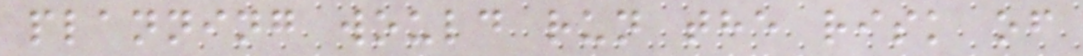planning would run the risk of
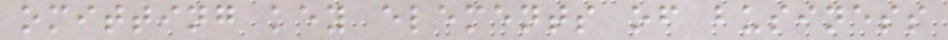omitting key elements of business
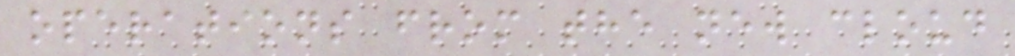operations from the new cloud
